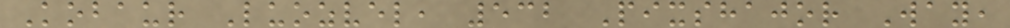Kobaur Luozvel, 532 Pixshajor Way,
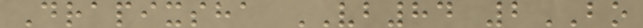Drapixsha VB84 2BO
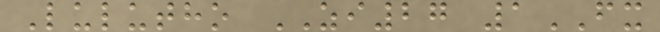Lulutho ZI27 1FX
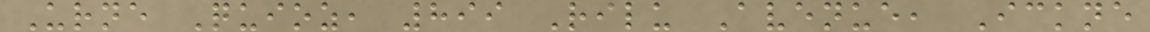Urne Quioz, 899 Rilu Avenue, Ickne
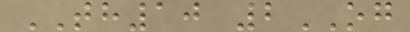TH10 2OG
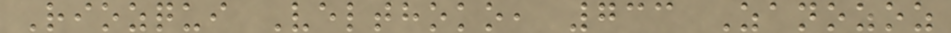Riozqui Velthoko, 733 Zanozoz
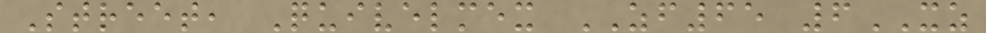Street, Quivelmex ZF65 6XZ
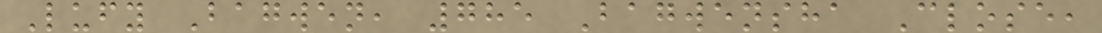Lufy Bagwen, 785 Bagwensha Close,
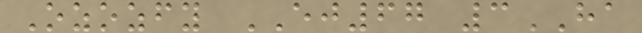Ozozfy EJ67 3HA
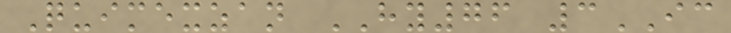Quimexzan HY76 3IC
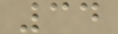34
